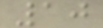10
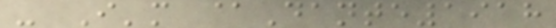- I'm @Dante1918
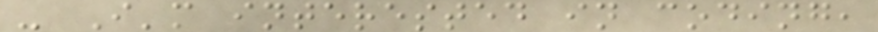- I'm interested in coding,
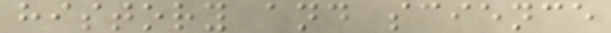history and science
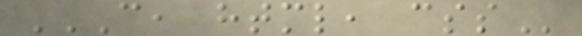C, HTML, CSS
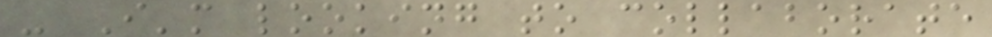- I'm looking to collaborate
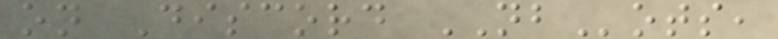on Discord NBots,
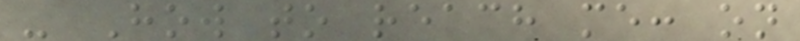- How to reach me: on
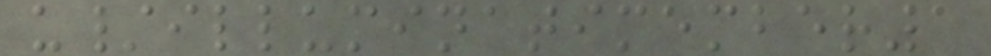u/illuminatimember1
